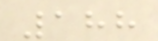188
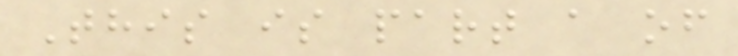This is part a of
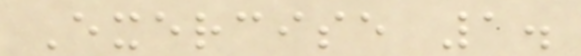Exercise 1.
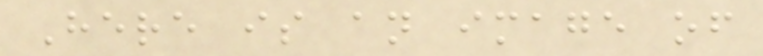Here is an image of
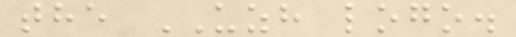the UZH logo.
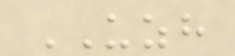UZH
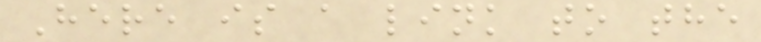Here is a link to the
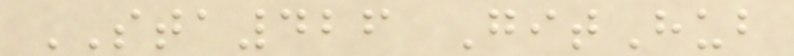STA426 GitHub
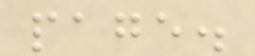page.
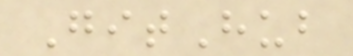GitHub
